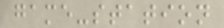game-station
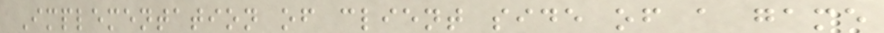Implementation of client side of a game
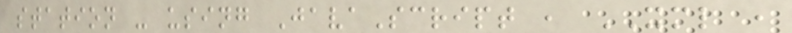station - using JavaScript , XML ,
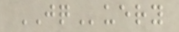JQuery
